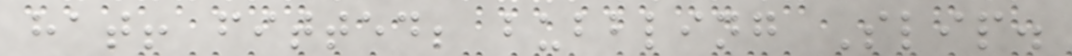hat! fitted; bubbling Slip.
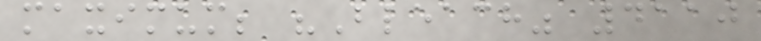maximum; "Bleach" 4110
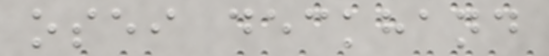osei deckhand
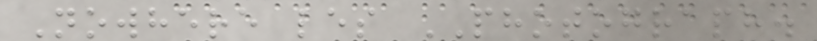Nowhere les PHOTOGRAPH.
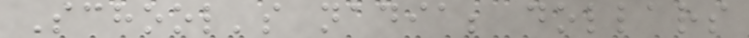School's nadia; dollars
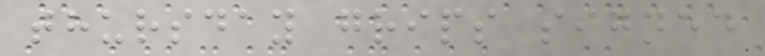thursday grips signed
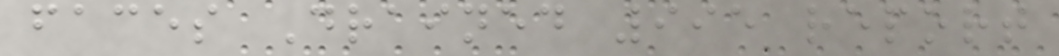faces Drained 995 report
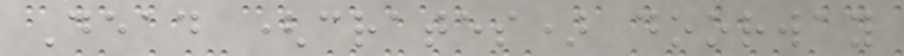Dead (crates) doorway
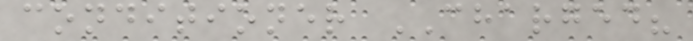conditioner CHARGED?
